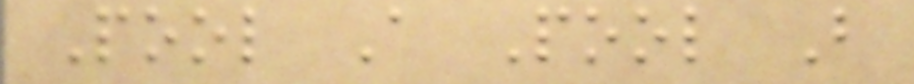Pool A Pool B
